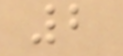2
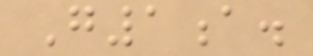G1a.
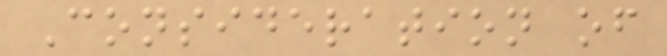Consideration of
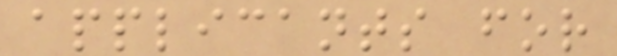applicants for
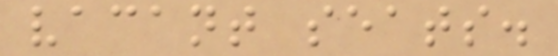vacant seats.
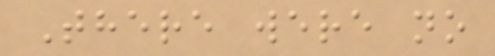There were no
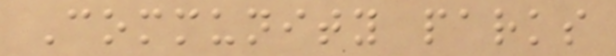Community parks
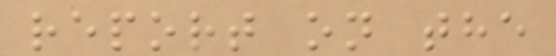report on the
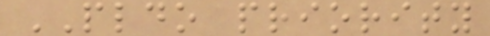PLDO priority
